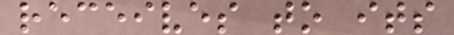receives to its
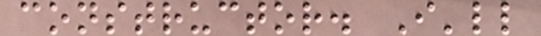constructor. I'll
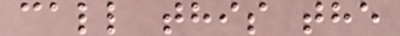call this the
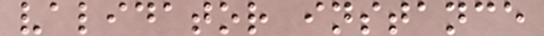validator instance
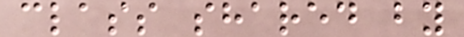class shared by
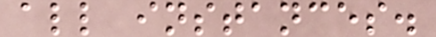all instances.
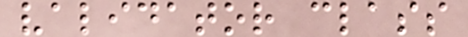validator class
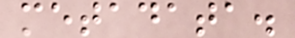metadata.
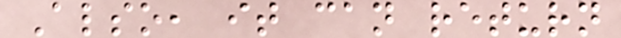Also, it can return
